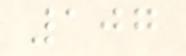107
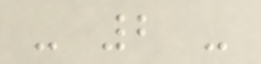- 2 -
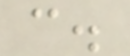c.
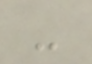-
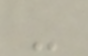-
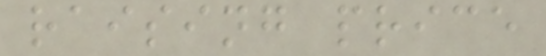raising price
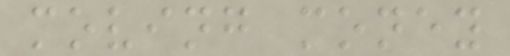moving money
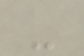-
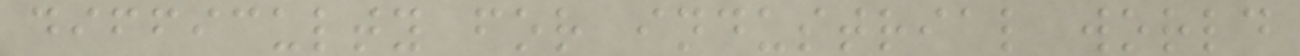difficulty for industrial world
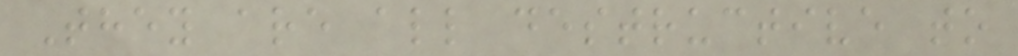They are all destructive to
